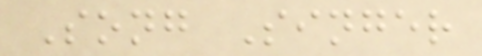Song Singer
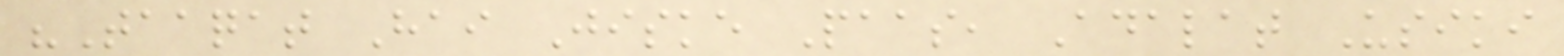"Taaqat Hai Jiske Paas, Adalat Usiki
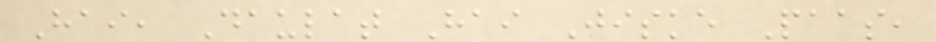Hai, Daulat Hai Jiske Paas,
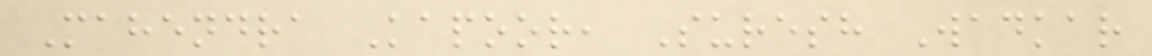Mahendra Kapoor, Suresh Wadkar
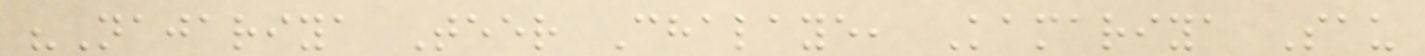"Najariya Teer Chalaye, Kamariya Sau
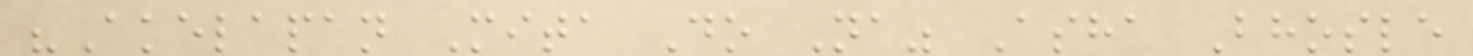"Akelapan Mita Do Na" Asha Bhosle
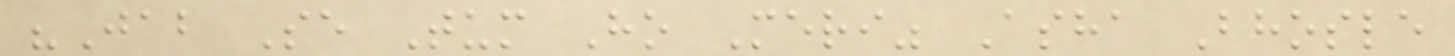"Jab Se Tum Ho Meri" Asha Bhosle
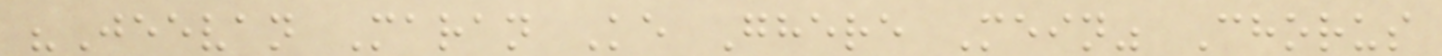"Jeevan Maran Ke Ghere Mein" Chorus
